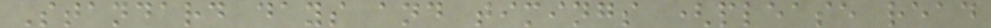Standard days and timings (please read
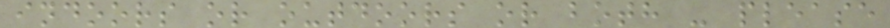indoors or outdoors or both - please
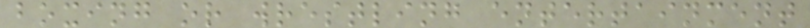boxing or wrestling entertainment
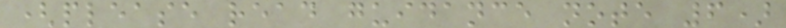(please read guidance note 6)
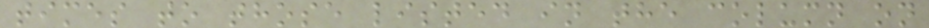times to those listed in the column on
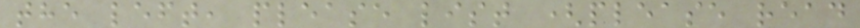the left, please list (please read
